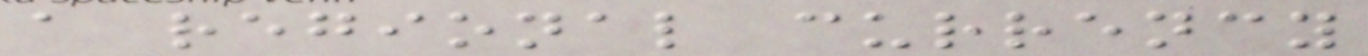a regional currency
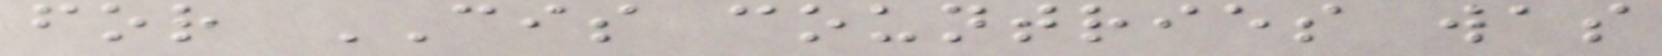for CIS countries was
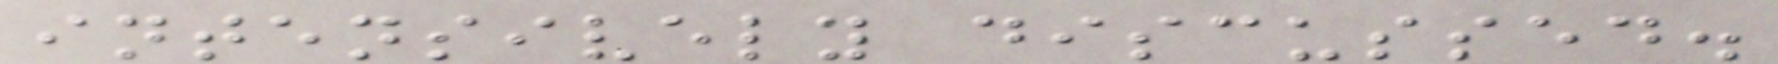intensively discussed.
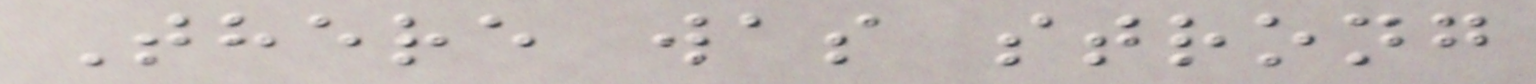There was strong
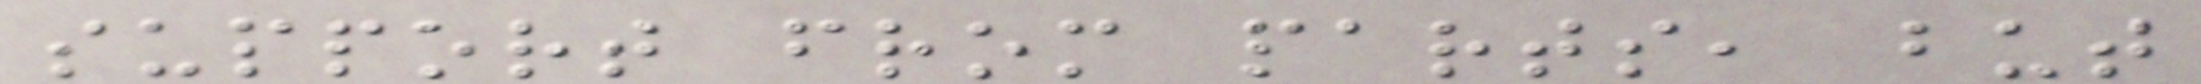support from parts, but
